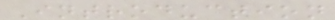Introduction
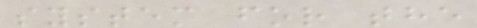system for the
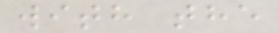with the
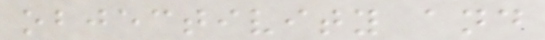objectivity and
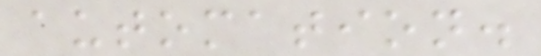automation.
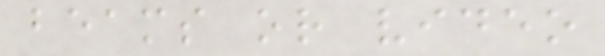beams or video
